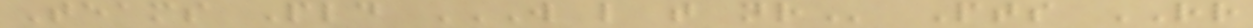Teams Pld W L T NR Pts RR
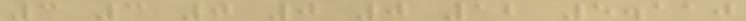3 3 0 0 0 12 5.110
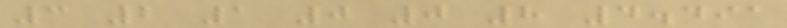3 2 1 0 0 8 4.491
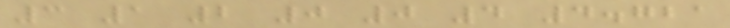3 1 2 0 0 4 4.721
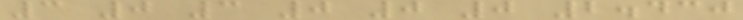3 0 3 0 0 0 2.430
